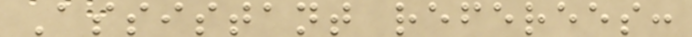Assistant referees:
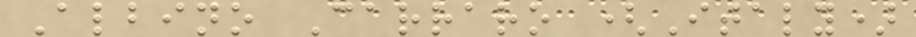Albino Carraro (Italy)
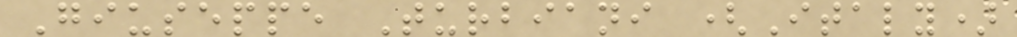Giuseppe Turbiani (Italy)
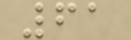61
